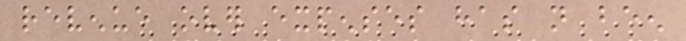revenue over expenses has not been
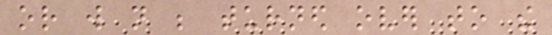or will not be turned over to the
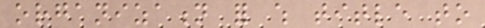organization for which title to
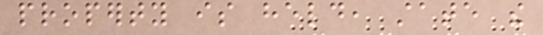property is held, state the
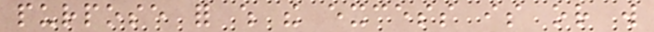purpose for which the excess is or will
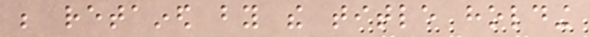be retained by the title holding
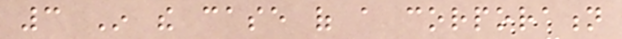3 In the case of a corporation
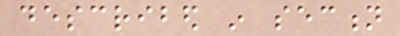described in section
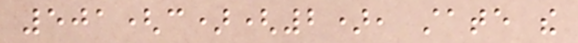501(c)(2), state the
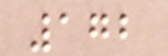172
